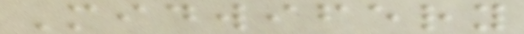Midwifery
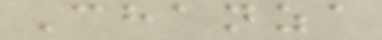Chanza
